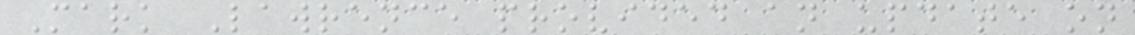Mark Lawrence provided an update on
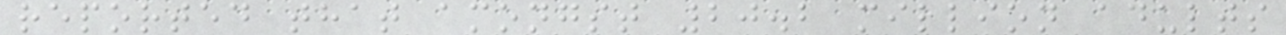reported that amongst 20.2 million adults
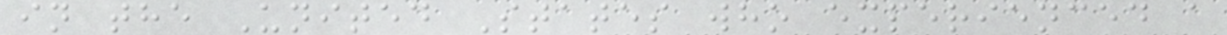in the United States who experienced a
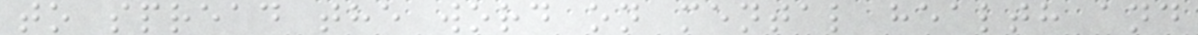to spread the word on mental health and
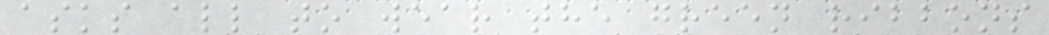asks all to wear the green ribbons
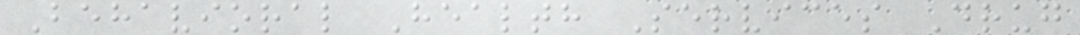Behavioral Health Services Drug
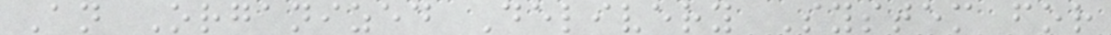An Organized Delivery System for
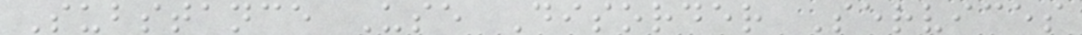Substance Use Disorder Services
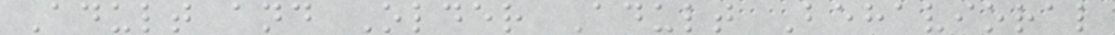Adult and Older Adult Behavioral
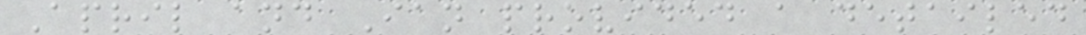April and Ian provided a detailed
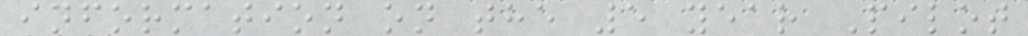information on the 5 year Pilot
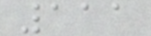111
